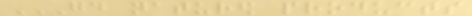GOOD NATURED PRODUCTS
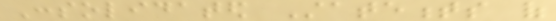Consolidated Statements of
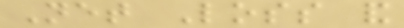Net Loss and
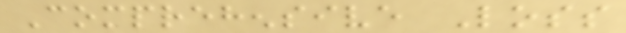Comprehensive Loss
